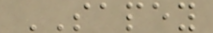SAPEY
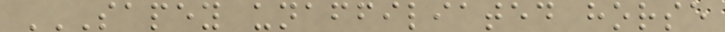SAPEY UNAFFILIATED HORSE
